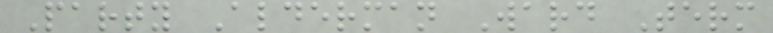Party Alderman Ward Term
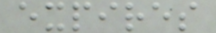expires
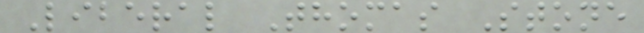Liberal Thomas Stone
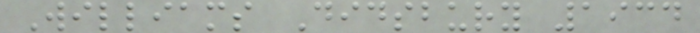Williams Didsbury 1934
